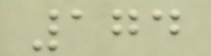174
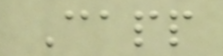Capp
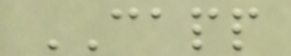CAPP
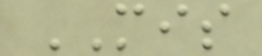MIS
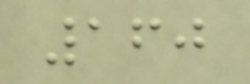160
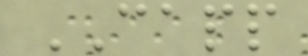CAPP
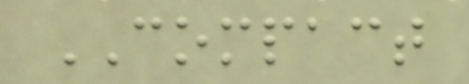COMPACT
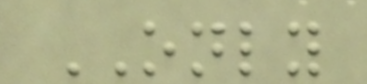ONLY
